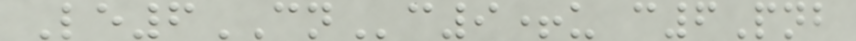Le6CNc9+u c6Pnb
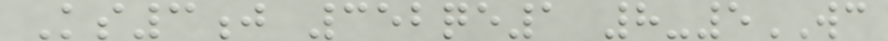Ks3j 352qe1 8-5WC
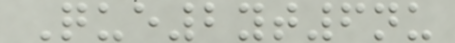Que2yt6nu
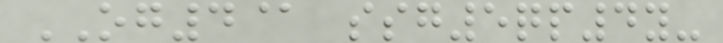OG4@ ssg5qp4y-
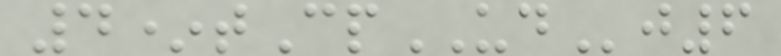4*tCpUDj6
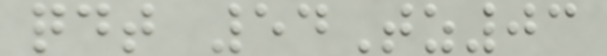qdt 54Tz03
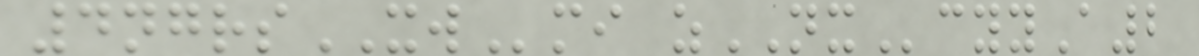4ngrsXWmi zNXcyyA2
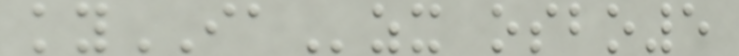kyIAzx osbo5
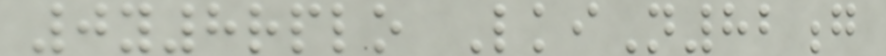0y8rplo LkiN82g
